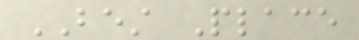BEST Place
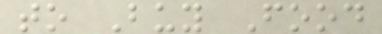to Buy Food
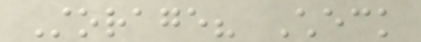Storage? Check
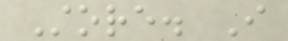Store. I
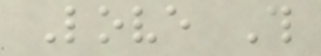Love This
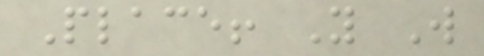Place! You Will
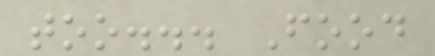too... Food
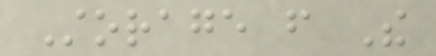Storage from The
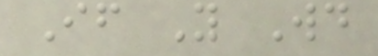If You Would
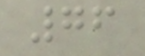76
